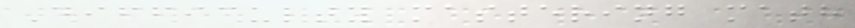Difficulty mastering math
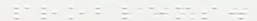problems.
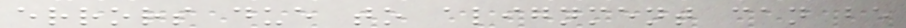errors due to alignment can be
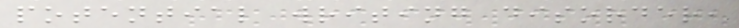potential writing disorder,
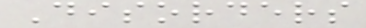Disorders
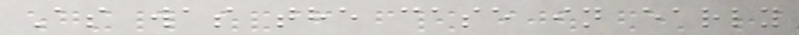As was the case in early
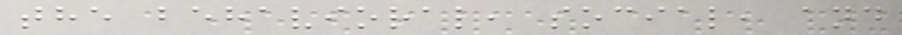the behavioral, social, and
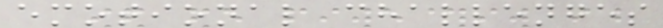emotional challenges
